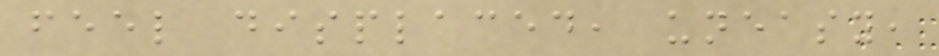feel displaced, uneasy,
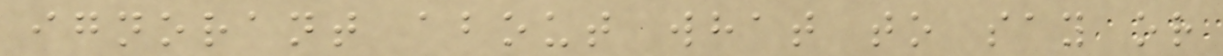ignorant about what to say or
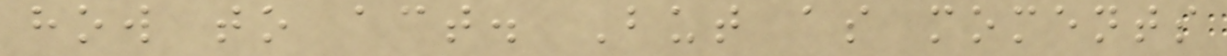how to act. But as moments
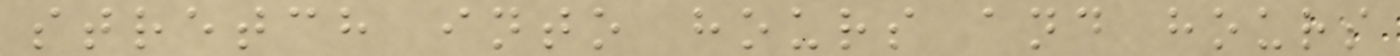stretch into hours and hours
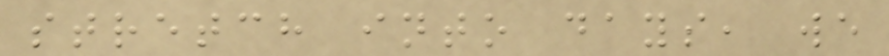stretch into days, we
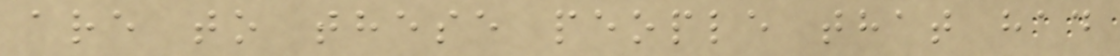are to these people that had
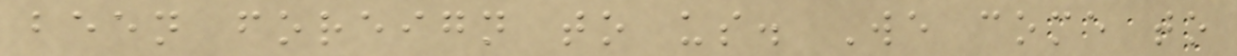been foreign to us. We come to
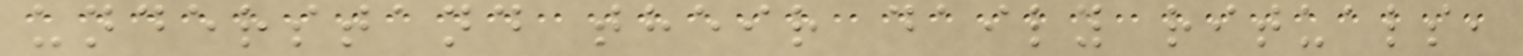understand their daily rituals,
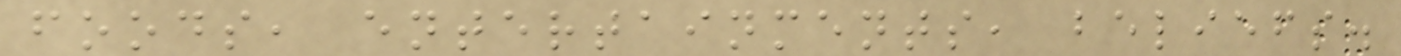foods, entertainments, beliefs.
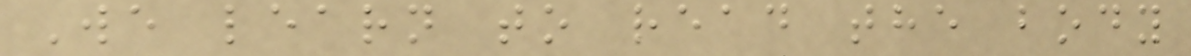We learn to read the body
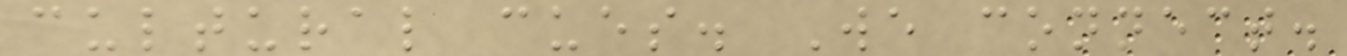cultural cues. We connect.
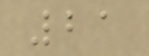21
